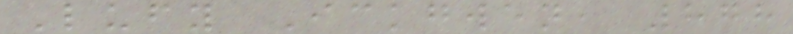Lufy Ickgwen, 878
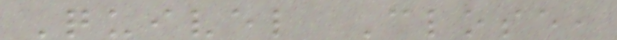Quivel Close,
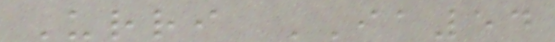Urri IA54
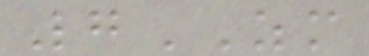7ZM
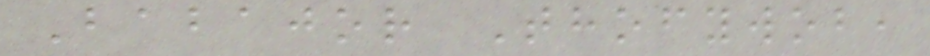Babajor Thofywob,
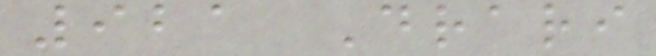921 Drari
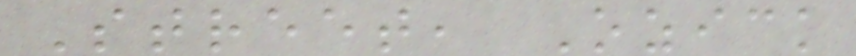Street, Ozick
